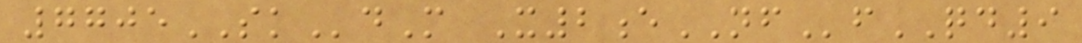7705SKdM X2eNFfQD9
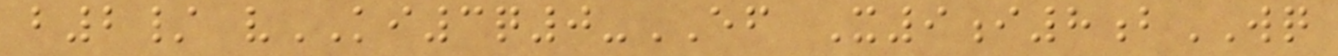b2/ vKI3q0-EF X9i8bWQ
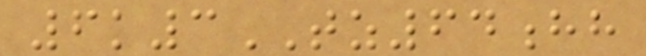6k3TZ64hh
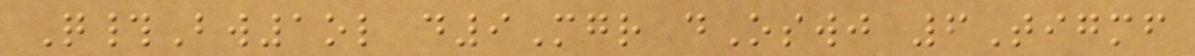Q#Bw1ol d9Mgr dOswj 6Tigmf
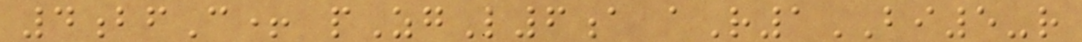4bfC+ pZgL6a aR1BI5-r
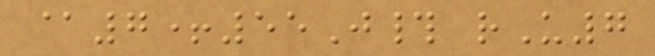@7+55J# rU7
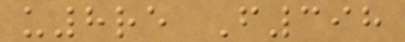u8re F398
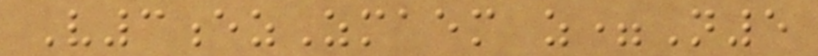V3ezZmaem z=N5
